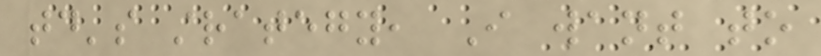today's strategy, I want to
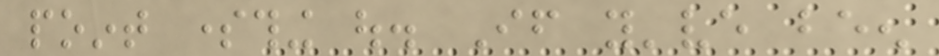point something out. If you've been
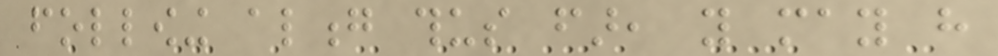following along thus far, you may have
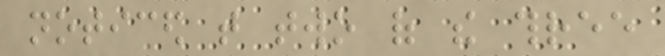noticed that two of the three
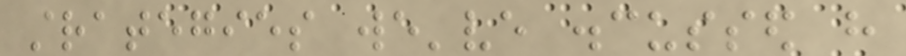strategies we've discussed have
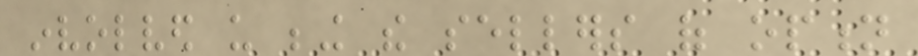involved us being the sellers of option
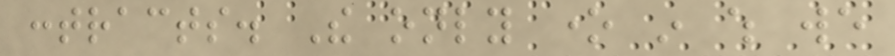contracts. The only one in which we
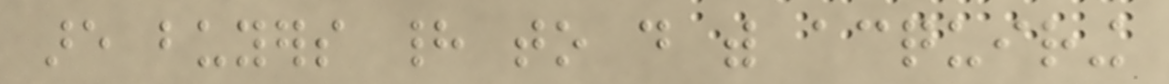are buyers had to do with acquiring
